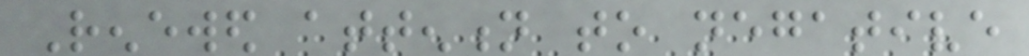Renewed attention to negative
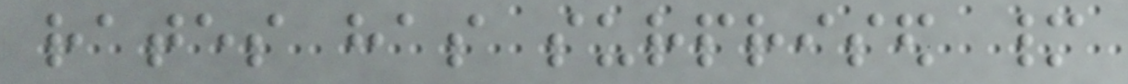rates has surprised many
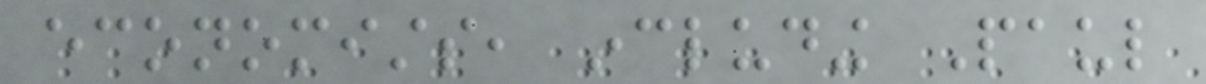economists, including Paul
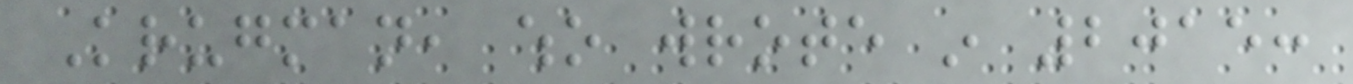Krugman, who wrote in 2015:
